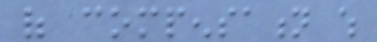of compensation which
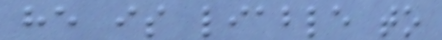he is liable to
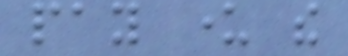pay under the
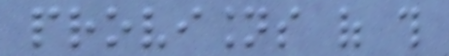provisions of this
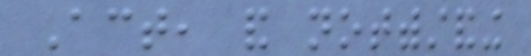Act, and notwithstanding
